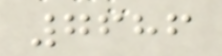7686
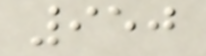950
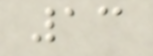13
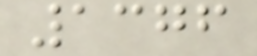1376
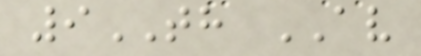9TH AV
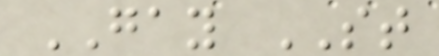GAY ST
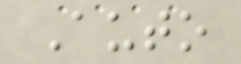Auto
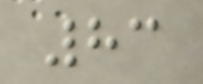83
